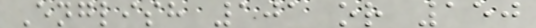English 101 or 150
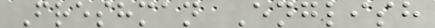Freshman English
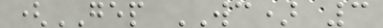(GEP WC) 3
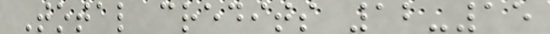Total credits 12-15
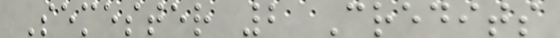Semester 2 Credits
